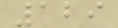129
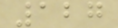127
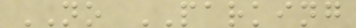NO PARKING
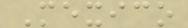Mexico
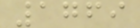1769
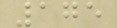175
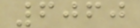6060
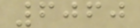6060
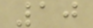10
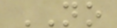NO
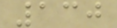130
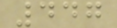447
